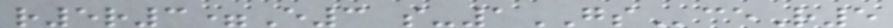r5r3=E3 s-1GSceR5
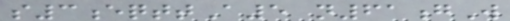s3eqttA5 n61gW
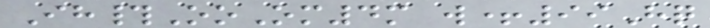Ih#OoOm4m w+99Hq
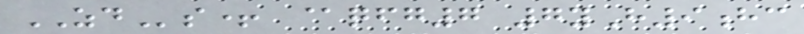ZDs+ @qfg7 7yH9hc
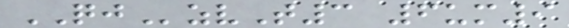QJzvT3 6um9
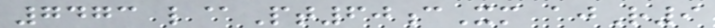7473 l@Pt60cXm ajR9
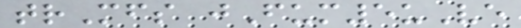trMfs jFum5uVe
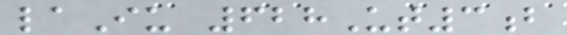laIu 628Ut3b
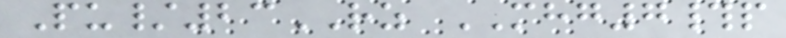Pu/23RZ MHG7#p
